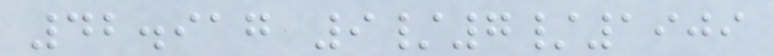42.917 9/7/1909
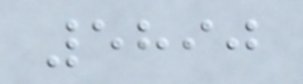5890
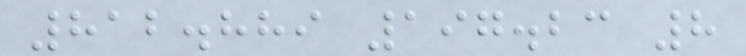812.889 197.23 8
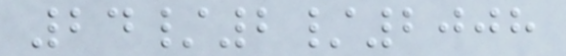24/2/2008
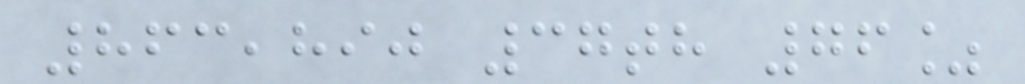863,890 37th 76%
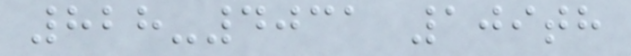828-4031 109th
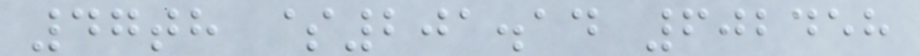47th $201.14 602458
